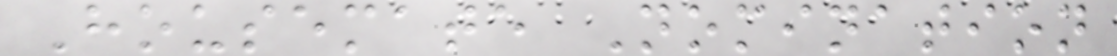Housemate Nomination
